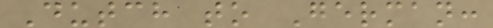Dutch to German:
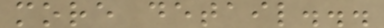more detail...
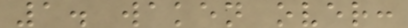1. waken over:
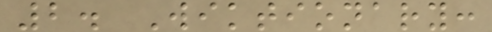2. Wiktionary:
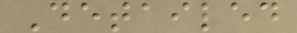Detailed
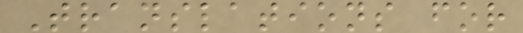Translations for
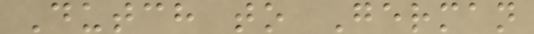Dutch to German
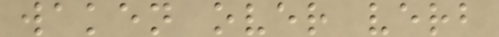waken over verb
